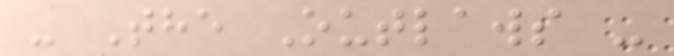- The Outlaws -
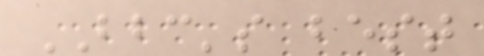BBC's best
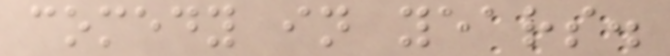comedy in years.
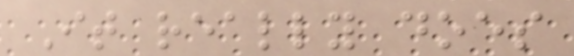It really does
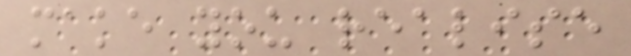make you realise
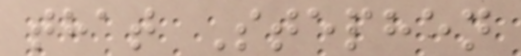that Stephen
